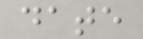date
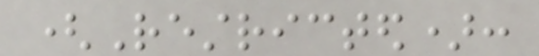(Restricted):
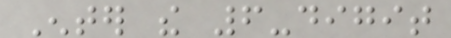Enter the 6-digit
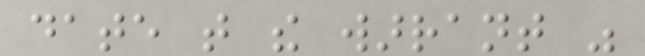date that the warrant was
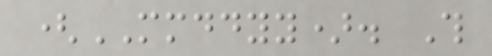(MMDDYY). This
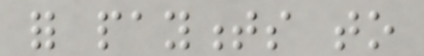for payments to
